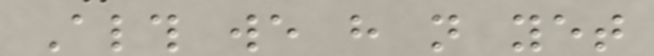Although we have not yet
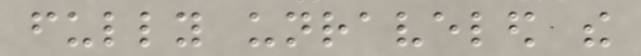fully unraveled the
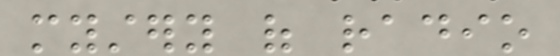mystery of radio
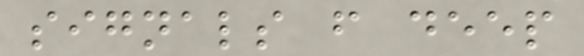signals from deep
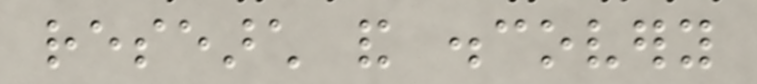research and discovery
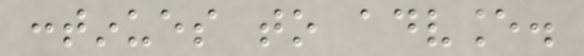continues to advance.
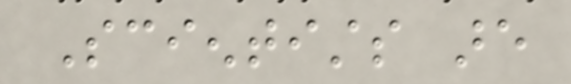Scientists are
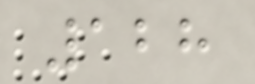128
